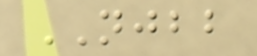NJBB
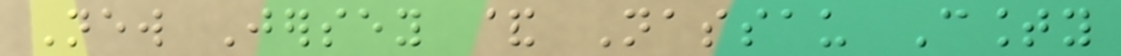New Jersey & Nassau County
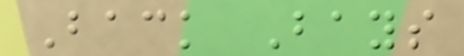Back Bays
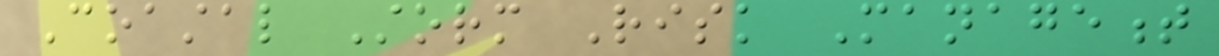Coastal Storm Risk Management
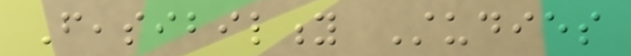Feasibility Studies
